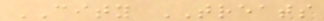CITY TREATS
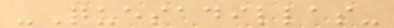-Quesadillas-
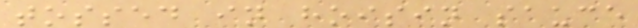tossed in hoisin sauce
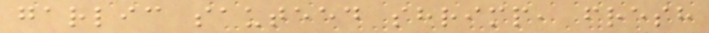garlic sauteed shrimp, fresh
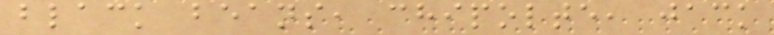black beans, chipolte, jack
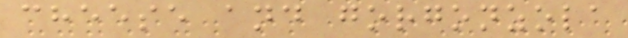cheese and gorgonzola
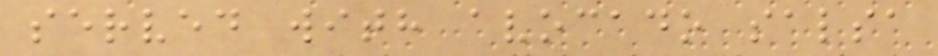served with avocado salsa
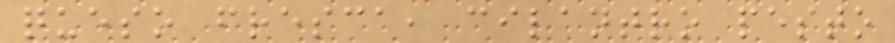queso fresca, cilantro pesto
